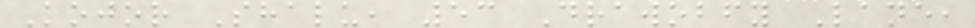Kojor Shalu, 53 Drawobfy Lane,
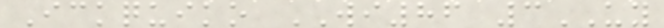Ickquiko WI86 3UY
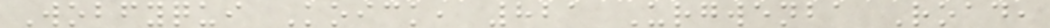Wobfyqui Koick, 821 Urgwenba Road,
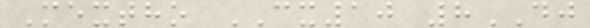Mextho CX10 8DJ
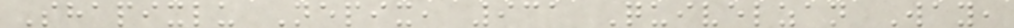Shapixlu Nepix, 931 Quivelzan Way,
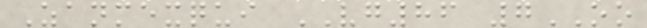Zanmexqui VG86 7OO
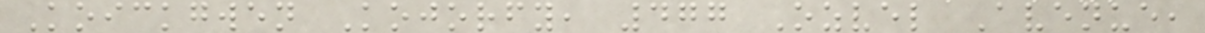Koickgwen Kojorfy, 477 Ozvel Avenue,
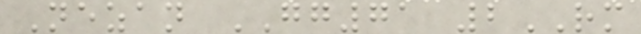Nezan GG71 2RM
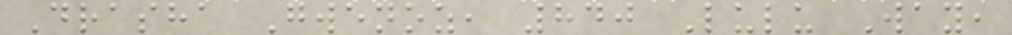Drasha Gwenoz, 840 Lulu Way,
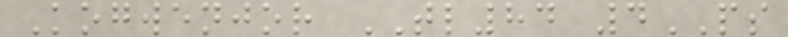Kogwenjor TL84 4PS
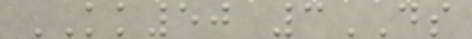KK50 3DS
